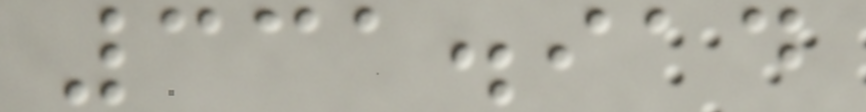331.914
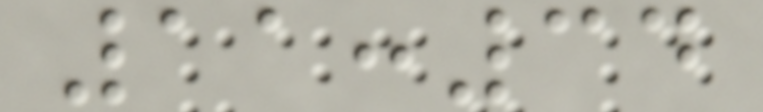11:34
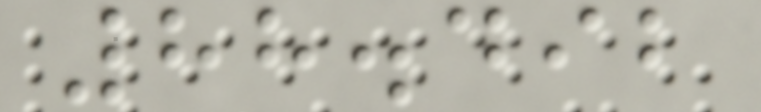88.492
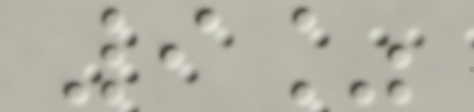9%
